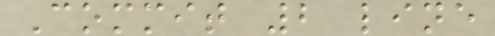Commit 2 line
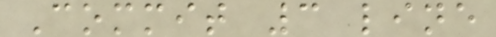Commit 3 line
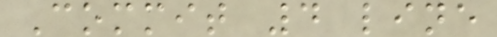Commit 4 line
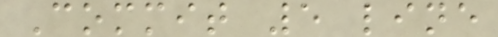Commit 5 line
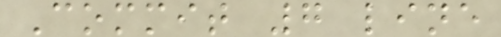Commit 7 line
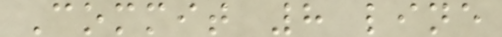Commit 8 line
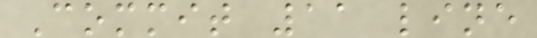Commit 11 line
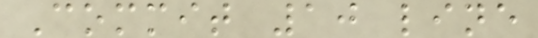Commit 10 line
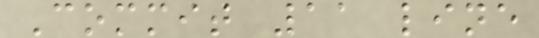Commit 11 line
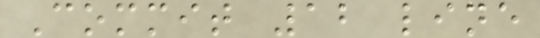Commit 12 line
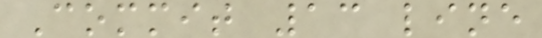Commit 13 line
